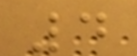4
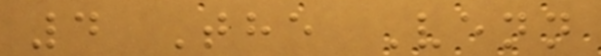4 The Venn
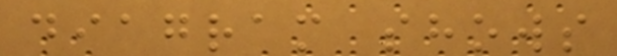diagram shows
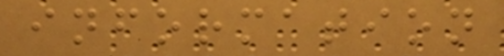information
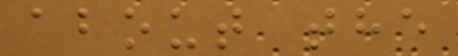about the
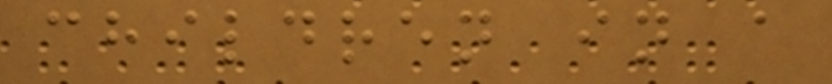children in a
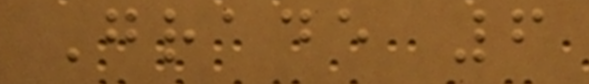Grade 6
